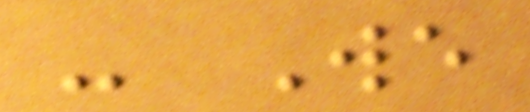- We
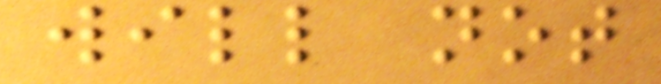will not
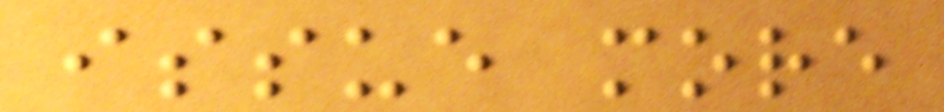issue more
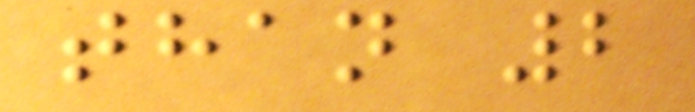than 2
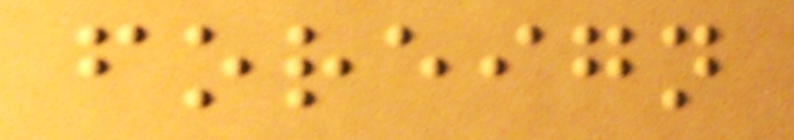foreign
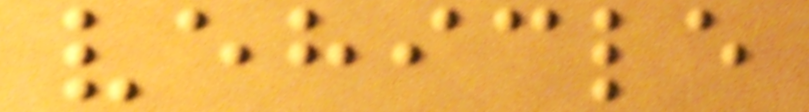vehicle
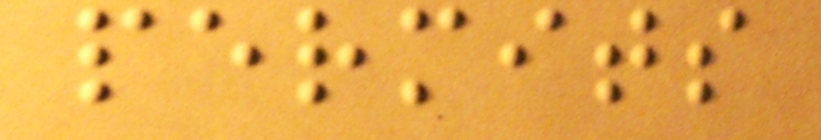permits
